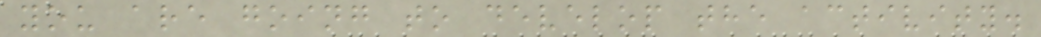you are going to develop the activity.
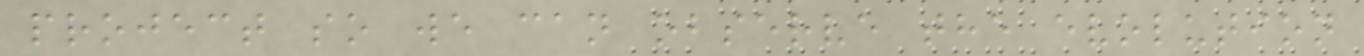project so we can observe the evolution
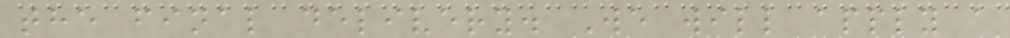the final delivery. We will apply a
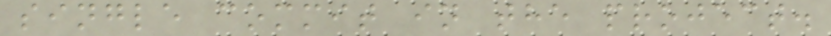single commit in the project.
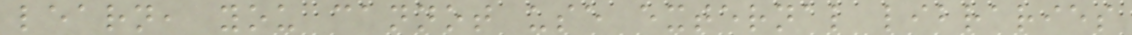learn, you cannot use external libraries
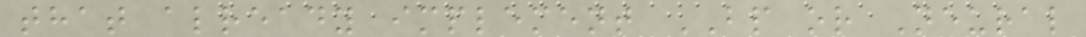that already implement BP or Neural
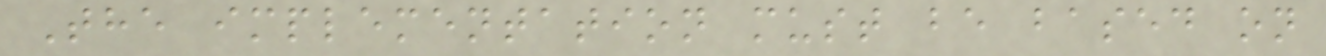The implementation must be based on
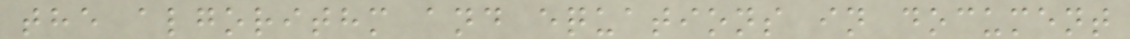the algorithm and equations in document
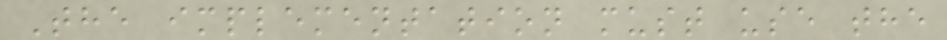The implementation must use the
